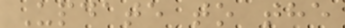Update to the
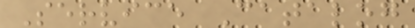Service Catalog
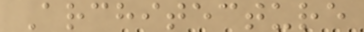Architecture
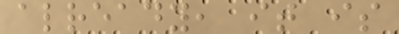already, it is
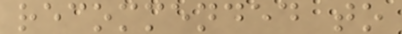recommended to
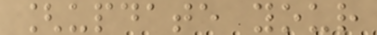[update your
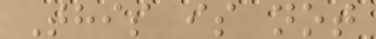This is not
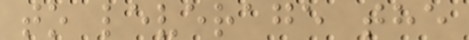to leverage the
